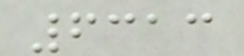6313
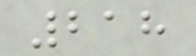218
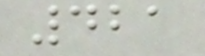421
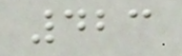423
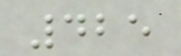425
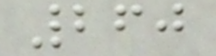260
